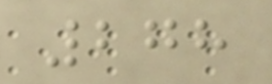278
